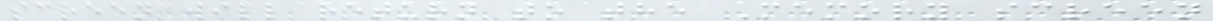screen will return to the Memory screen
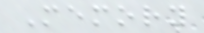Memory
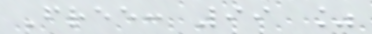Free: 99 %
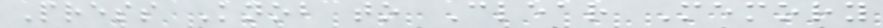Press Knob to Clear Memory
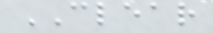CLEAR
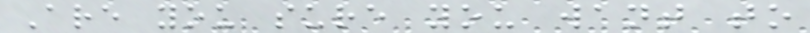Are you sure you want to
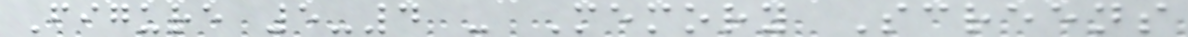Figure 5-4 - Memory Screens
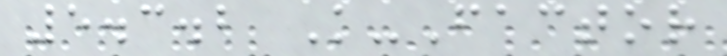5.3.2 K-Factor
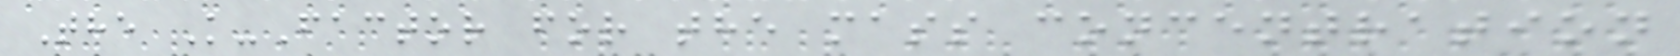The K-Factor for the mass concentration
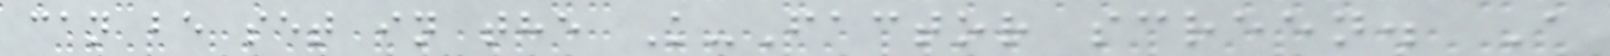can be set in the K-Factor screen. A
